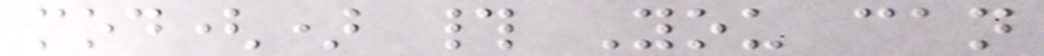mod() # You can
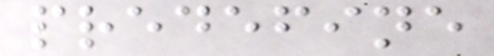predefine
